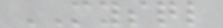MYSQL
